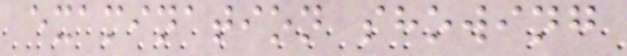examination showing
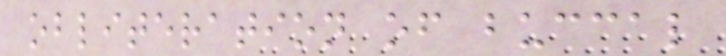obliteration of buccal
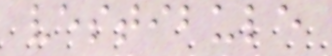vestibule
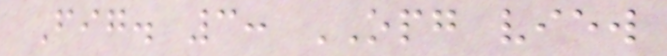Fig. 3: OPG view
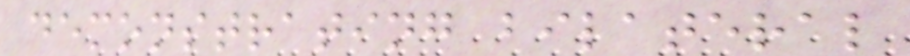demonstrating bilateral
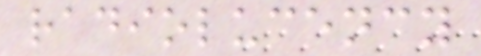radiolucency
